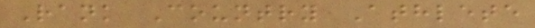Rank Country Athlete
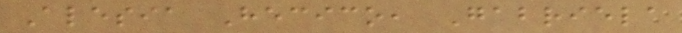Alesia Hecico, Gabriela
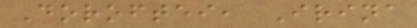Doroftei, Irina
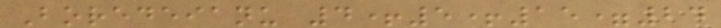Boredeianu 4+5+15=24
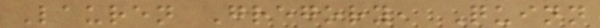Lauren Gregory, Quinn
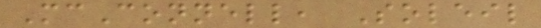McConnell, Soleil
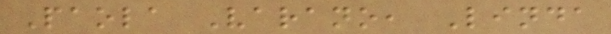Paola Varano, Linda
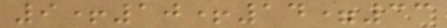9+10+14=33
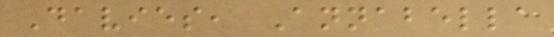Davies, Annabella
